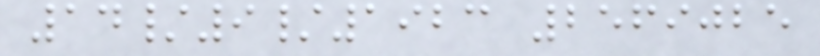14/9/1923 2569025
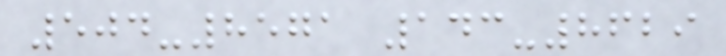504-8571 143-8629
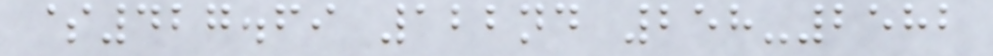$427.69 122nd 258-2582
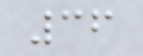36
